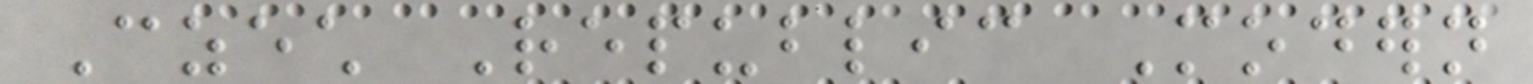Czech Republic Modern
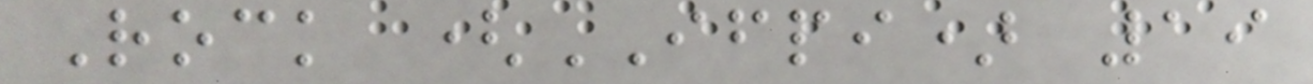Rock (IFPI) 19
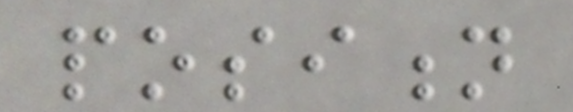position
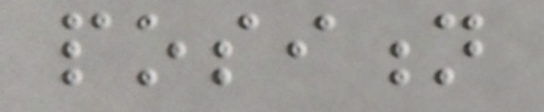position
